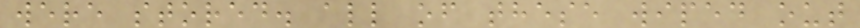were stored. all of these wiped out
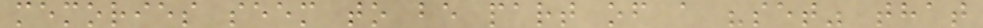memories seem to be part of a "set" that
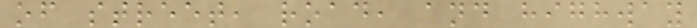of street, road, and highway
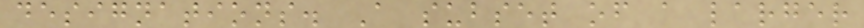designations. A subset of a larger
